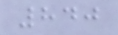840
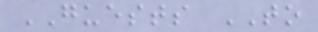GUESTS TO
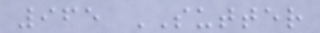965 SUTTER
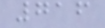716
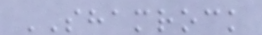SHAMROCK
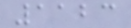1123
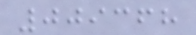009368
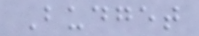Budget
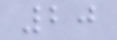20
